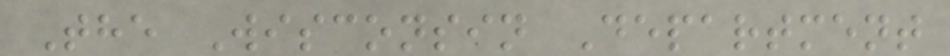The Wisconsin Department
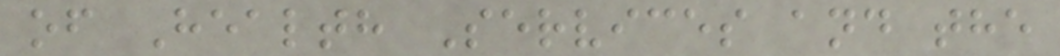of Health Services and the
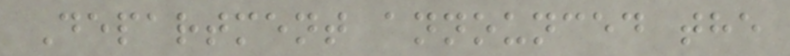Department announced the
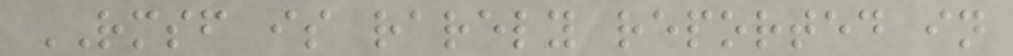RMSF is rarely reported in
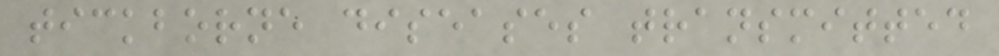tickborne diseases transmitted
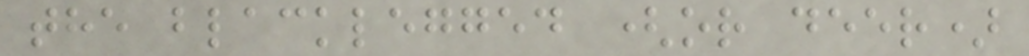the blacklegged (or deer)
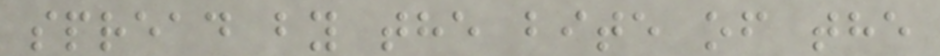spread by the bite of the
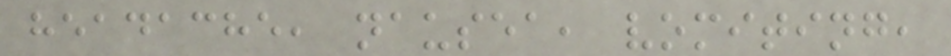headache, nausea, vomiting,
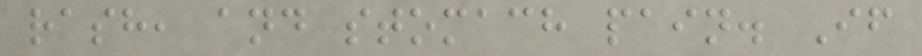rash, and stomach pain. If
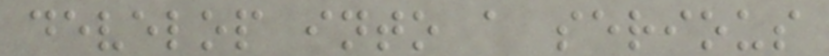develop into a serious
